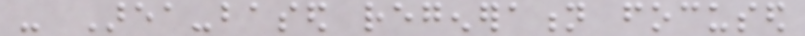- Area-based regeneration focused
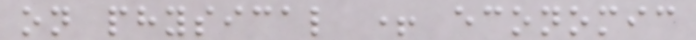on physical + economic
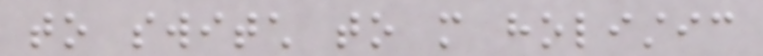to switch to more holistic
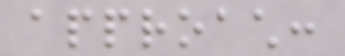approach:
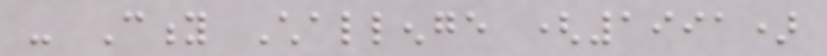- City Challenge (1991)
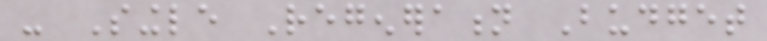- Single Regeneration Budget
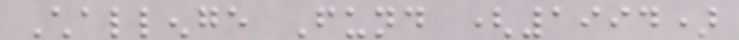Challenge Fund (1994)
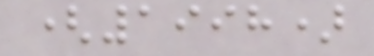(1998)
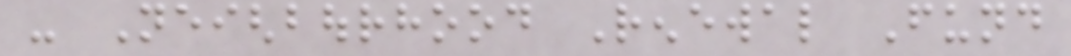- Neighbourhood Renewal Fund
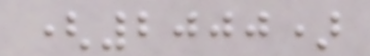(2000)
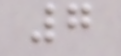7
